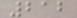212
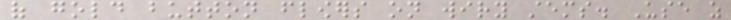of gold button flowers on wiry stems. Use as
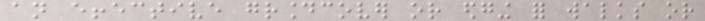an effective groundcover or edging for walks or
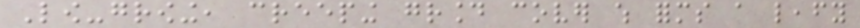Low-growing, creeping ground cover which forms a leafy
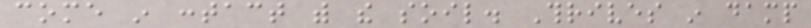come in contact with the soil. Thrives in damp
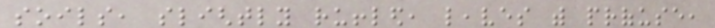soils, slightly ruffled, leaves with profuse,
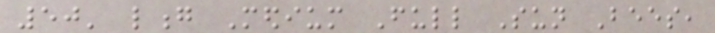50' long Medium Full Sun Bees,
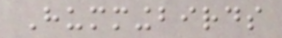Hummingbirds
